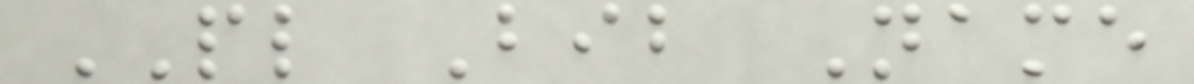PL Bib Name
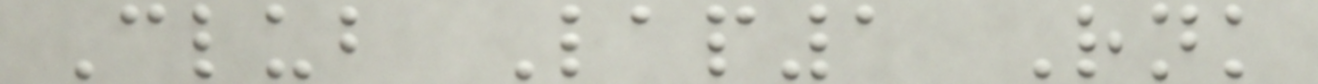Club Lap1 Rnk
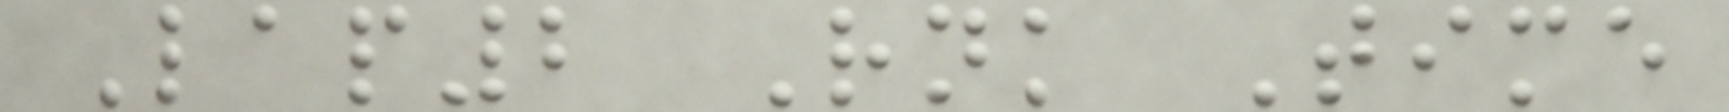Lap2 Rnk Time
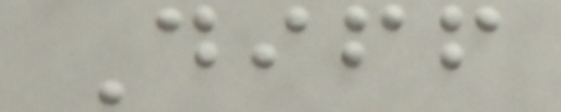Diff
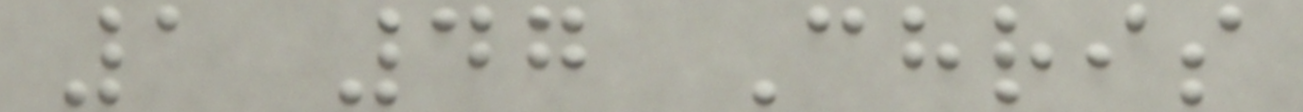1 47 Chris
